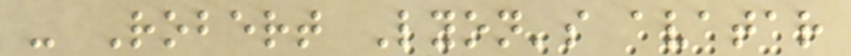- Robert Lyon's avatar
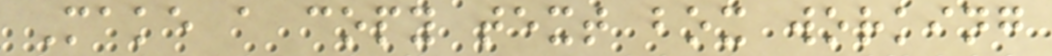Make a copy text box working
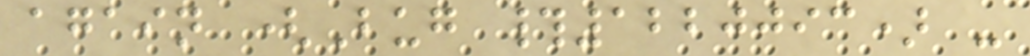again (Bug #1220093) -
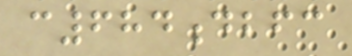c684dbfc
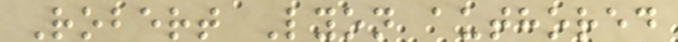Robert Lyon authored
